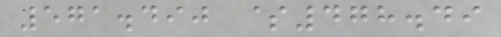571.490 $478.49
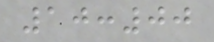10:00
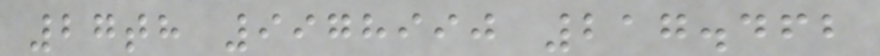27th 9978990 217.462
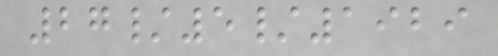27/5/1929
